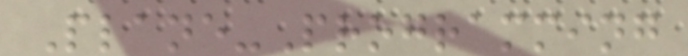Plane-Programming
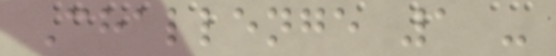Challenge 1 -
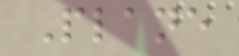Plane
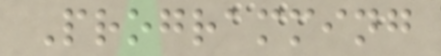Programming
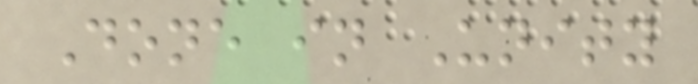Done in Unity
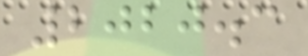2020.3
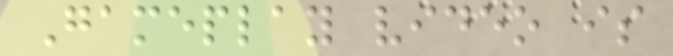Gameplay video is
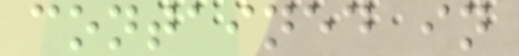contained in
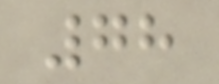78
